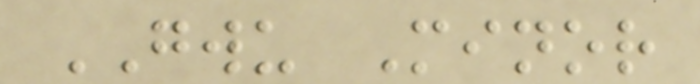GWU Minor
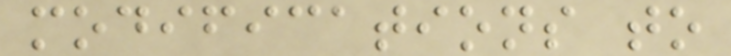modifications to
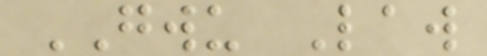GWU Law
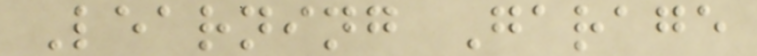Learning Garage
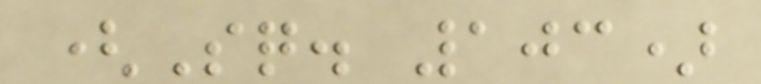(Sq. 103)
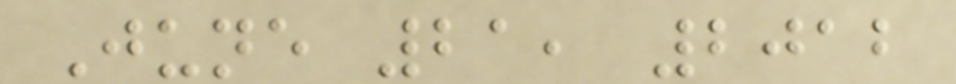June 21, 2012
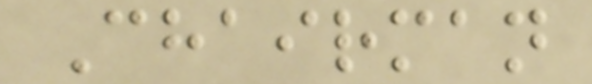Chairman
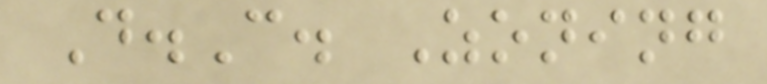D.C. Zoning
